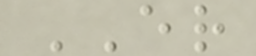ER
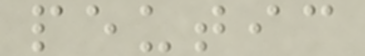peutic
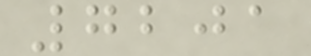7201
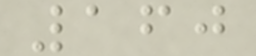160
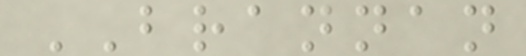BRANNAN
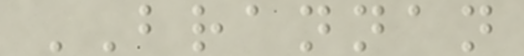BRANNAN
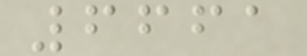6661
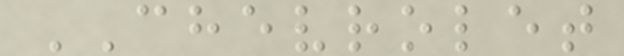CHEVROLET
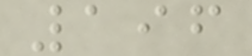196
